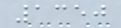1350
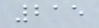215
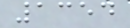1354
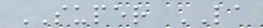SUPER LA
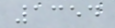1354
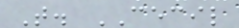T. CECIL
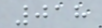018
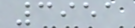3951
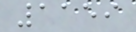1159
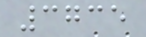3735
